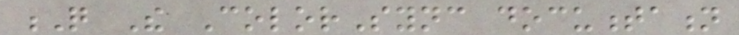Q The ColorSync documentation
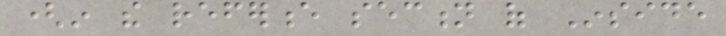(in the reference section of Inside
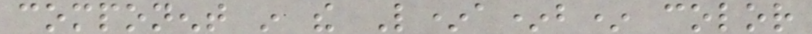component in the L*a*b* color
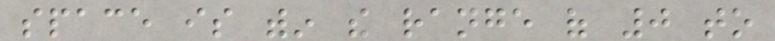space is within the range of 0 to
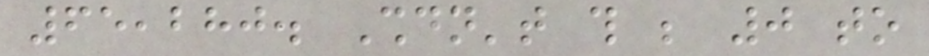65,280. Shouldn't this be 0 to
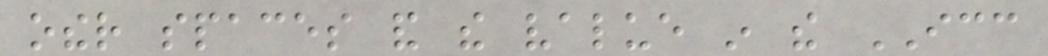other spaces and the value in the ICC
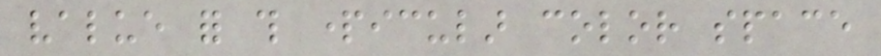value for this particular color space
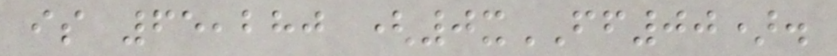is 65,280 (0xFF00).
